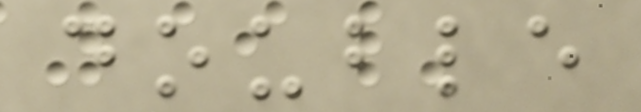double
